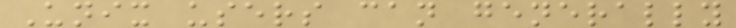Unix users can generally
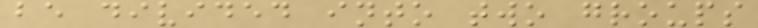be divided into two groups
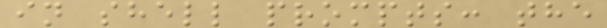in shell prompts: the
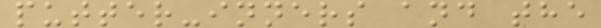putter-inners and the
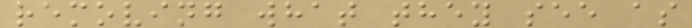removing what they see as
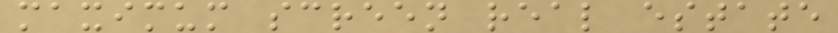maximum screen real estate
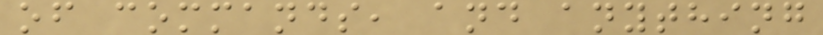of commands, and anything
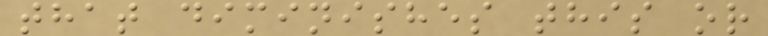that diminishes this or
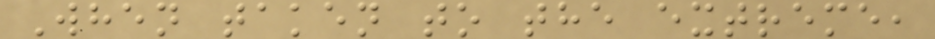When taken to the extreme,
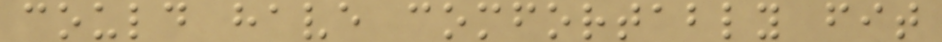could have comfortably fit
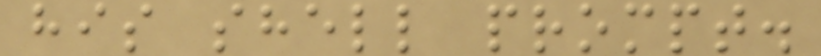his shell prompt.
